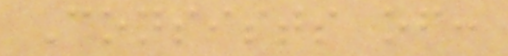Consists of:
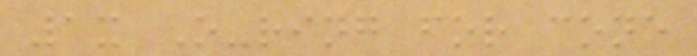1x O-ring for cone
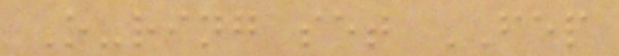O-ring set FEP
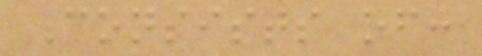Consists of:
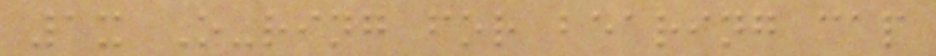1x O-ring for bearing cap
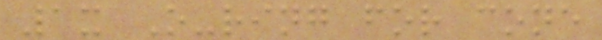1x O-ring for cone
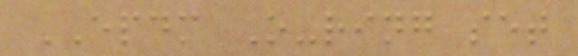EPDM O-ring set
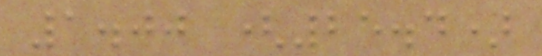1.00 (25.4)
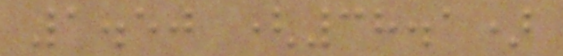1.50 (38.1)
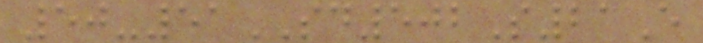50-51SD502S21E
